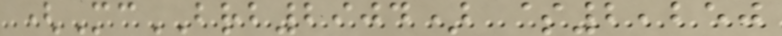(McBRB2904) $2,250
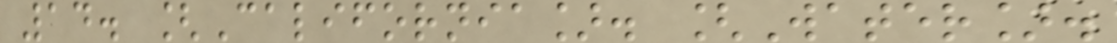14. [California]. [Water].
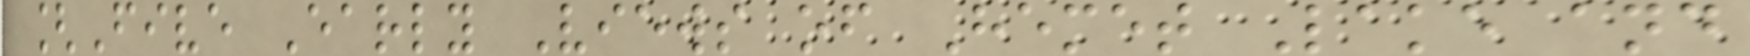[Five Early Views of Hemet Lake and
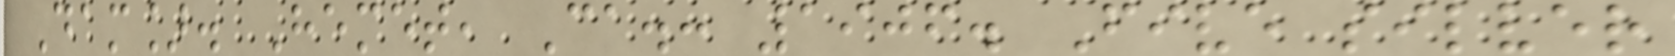Dam]. Hemet, Ca.: 1906. Five silver
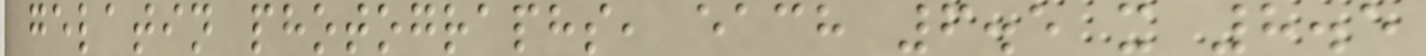gelatin photographs, each 6.5 x 8.5
